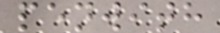penwith
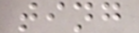ting
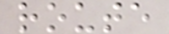route
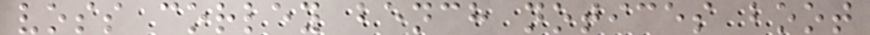voss corley bench notices boot
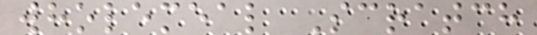wholemeal Scratch
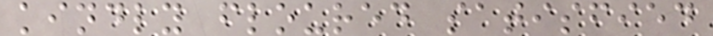kindly floured satisfied
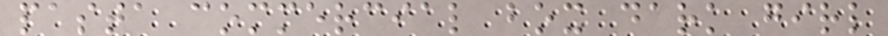pasta commercial box dark girl
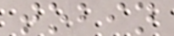tobin
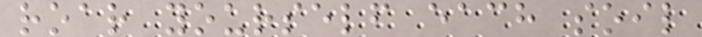roar yourself each soil
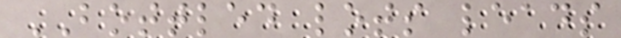BOTTLED lots leads
